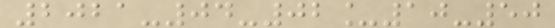2021-04-02_10-50
